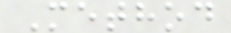Method
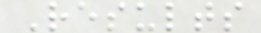Results
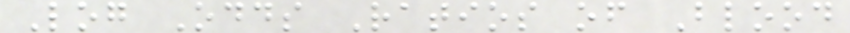Log Odds Ratios of Blood
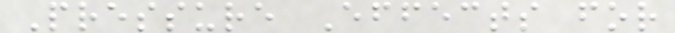Pressure Effects for
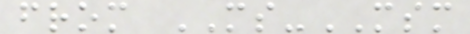from MS-MSM
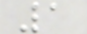1
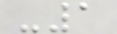-1
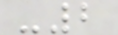-2
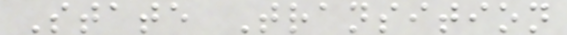State Transition
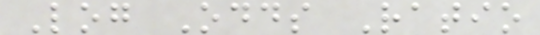Log Odds Ratio
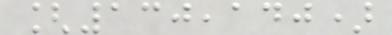[130,140)
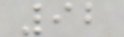92
